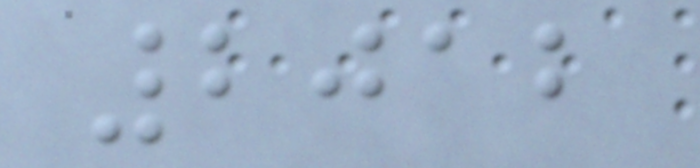2012
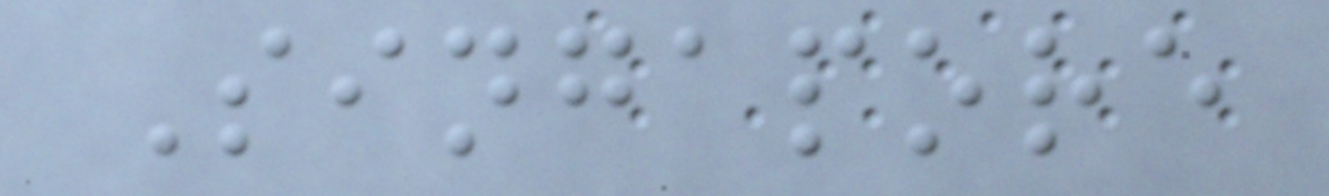Singapore
